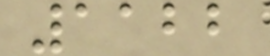1122
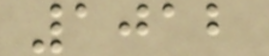1012
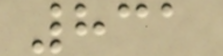831
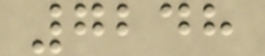7248
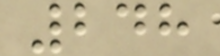248
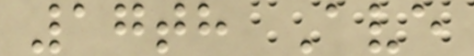17th Ave
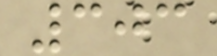303
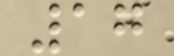17
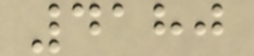4180
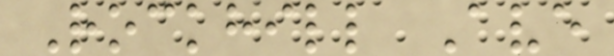Rockhill Ave
